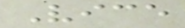Vice
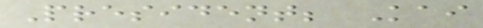President; Kai
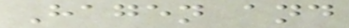Hagen and
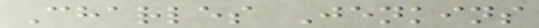Charles Jenkins
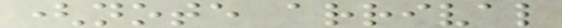(note arrival
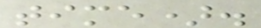time).
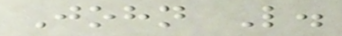John L.
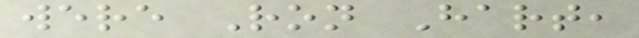were Ron Hart,
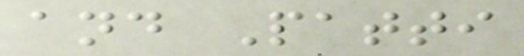and Patti
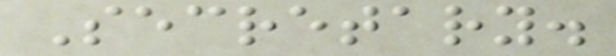Secretary.
